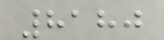8180
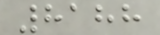8188
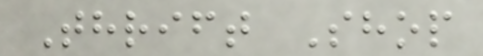Thrift Shop
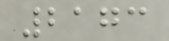2173
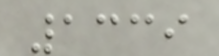1339
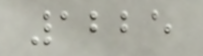1225
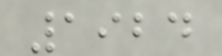1924
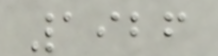1926
